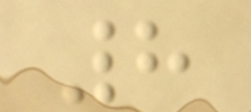8
